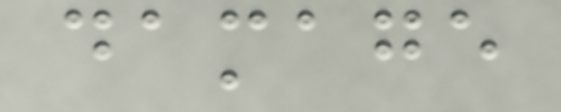damage
